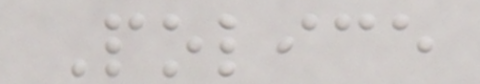Police
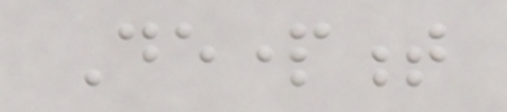Department
